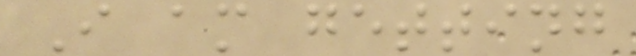I am getting
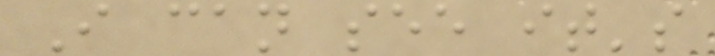I can see it's
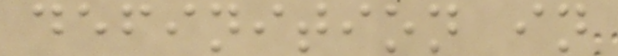definition in
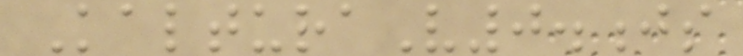KalturaV0.js
